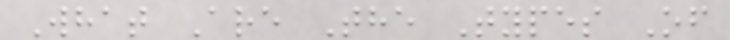What Are The Types Of
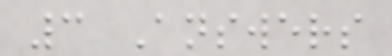3 Answers
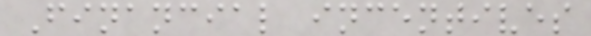Financial incentives
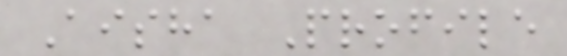Aisha Profile
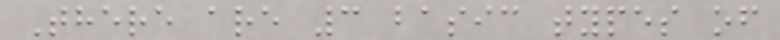There are 3 basic types of
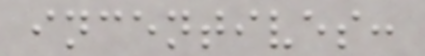incentives:
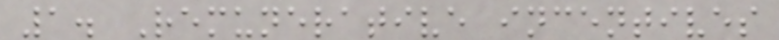1. Remunerative incentives
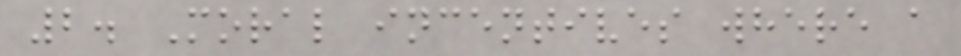2. Moral incentives where a
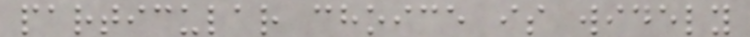particular choice is widely
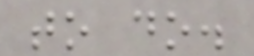to do.
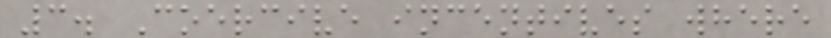3. Coercive incentives where
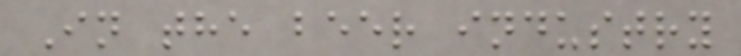In the beer industry
